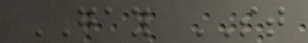GAY ST
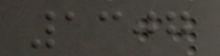1307
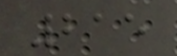215
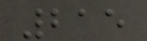215
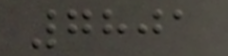7801
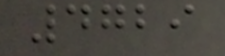4729
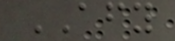AFY
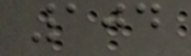104
